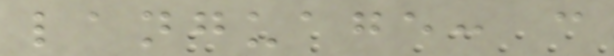language: c
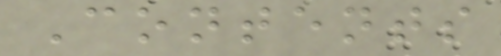Contents
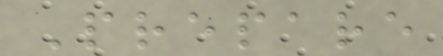Prepare
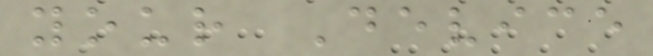your Device
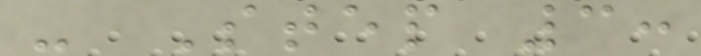- Step 3:
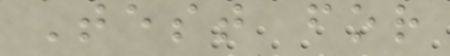Test for
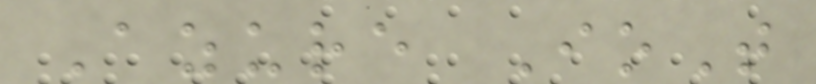Azure IoT
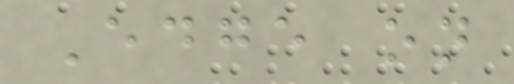Edge on
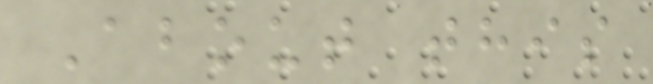About this
